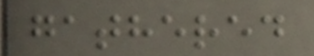gathered
